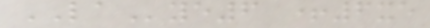LAye6 +6xe
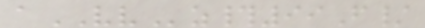aVVz#99F/
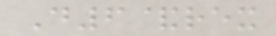D6&rex
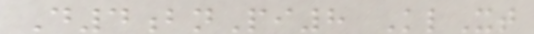D4bnPi8 KlXt
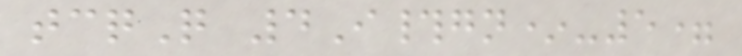tcqQ 4I#gn*-5=
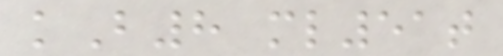kB8 ml51t
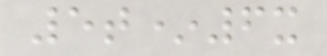5t*6x
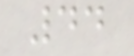44
